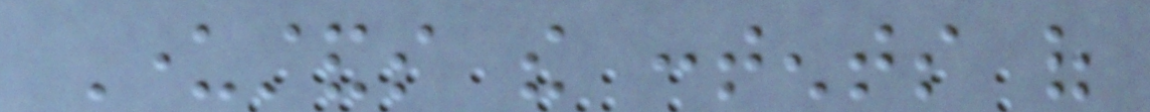Understands the contents of
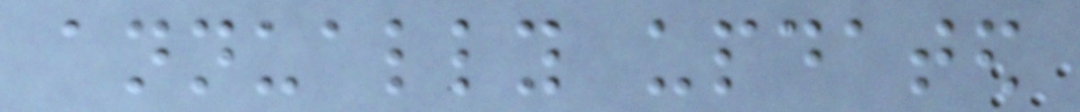annually updated
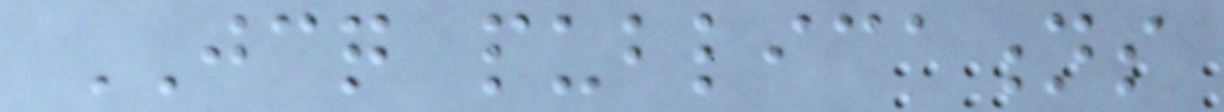JCQ publications
